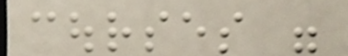courses were
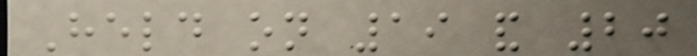Held on 19 and 20
